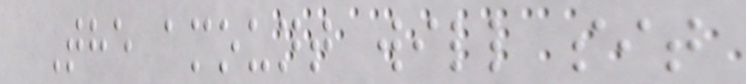The amount will sit
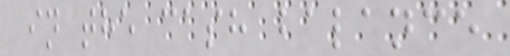in the cash balance
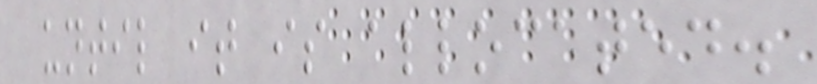until it is allocated.
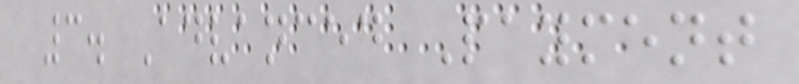3. Advanced Payment
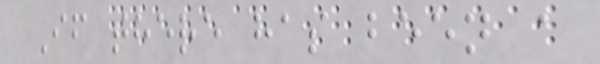If there has been a
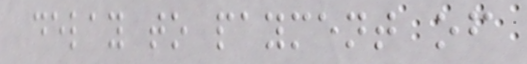delay to payment of
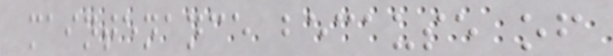maintenance because of
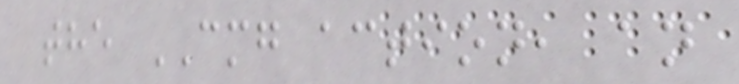the CMG action, an
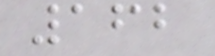162
